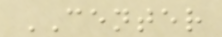CENTER
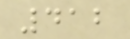412
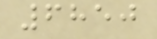6850
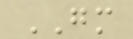GM
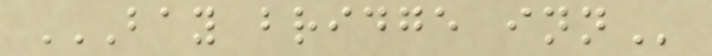BAY BRIDGE INN
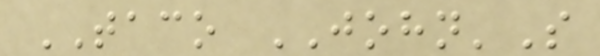TACO JOHN'S
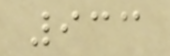933
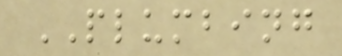PLUMBING
